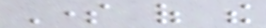Some of the
